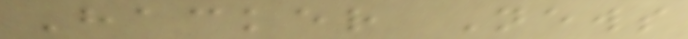Hacker News
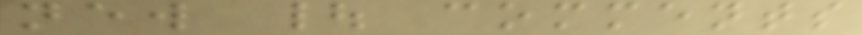new | comments
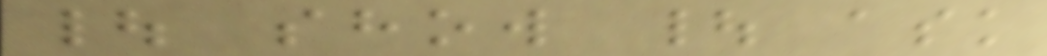| show | ask
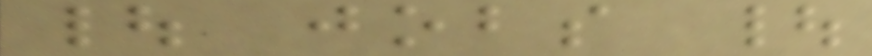| jobs |
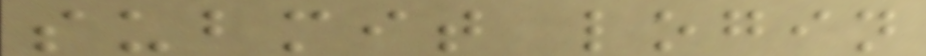submit login
